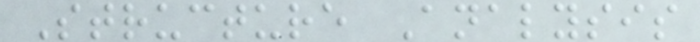Structure Analysis
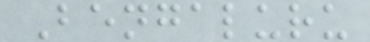Bengaluru
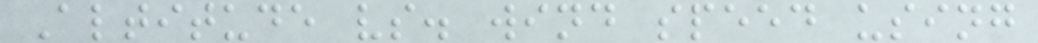Altitude vs. wind speed using
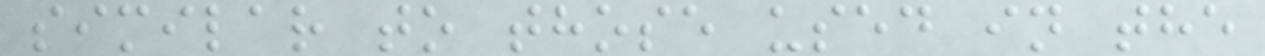similar to those used in the
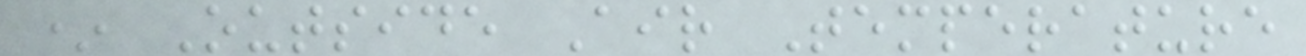* Outside Air Temperature
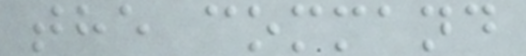the command
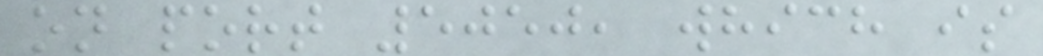on port 5050, which is
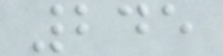245
